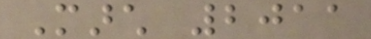March 2011
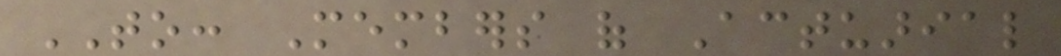TO: Members of Actuarial
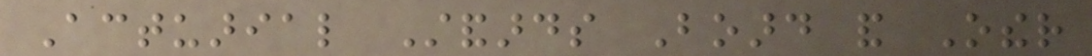Actuarial Standards Board and Other
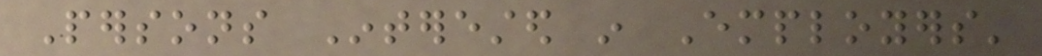Persons Interested in Employers'
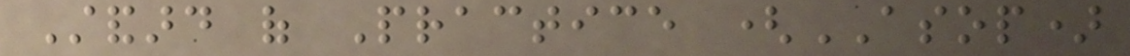Standard of Practice (ASOP)
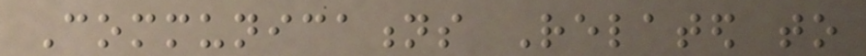Communications Related to
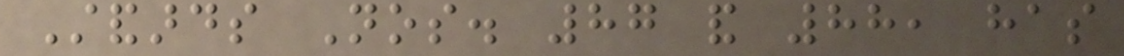Standards Nos. 87 and 88, has
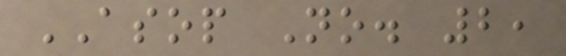ASOP No. 2,
